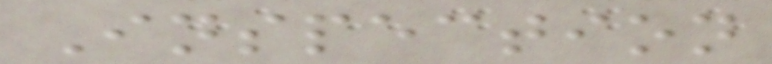Inspection
